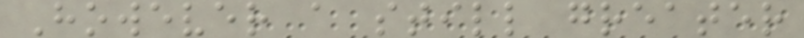However a still greater
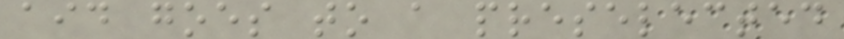aid goes to a preselected
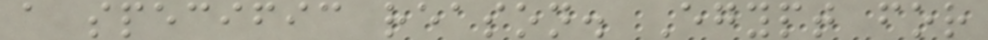a specific reason. Egypt for
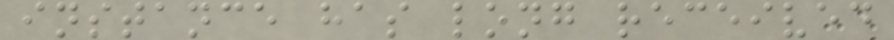instance has long received
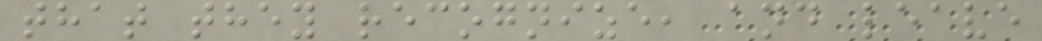that they recognize, and leave
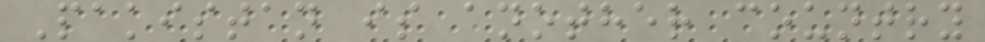Pakistan is another country
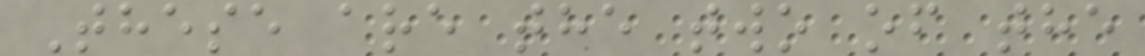These are the two of the
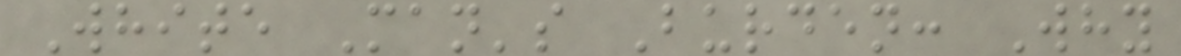White Man's Burden: Why
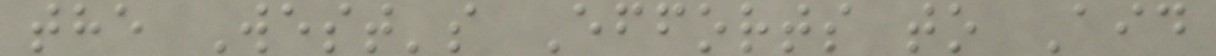the West's Efforts to Aid
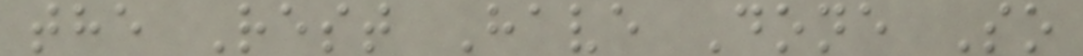the Rest Have Done So
